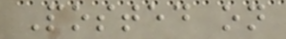Posted on
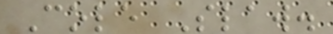Cole Slaw.
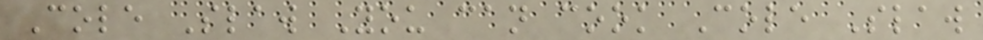Cole Slaw You can cook Cole Slaw
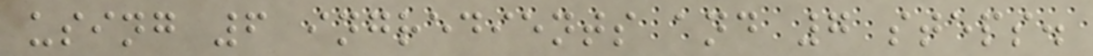using 6 ingredients and 7 steps.
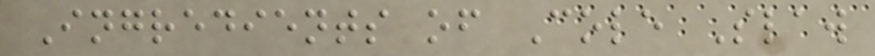Ingredients of Cole Slaw
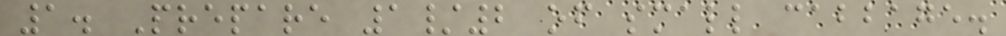1. Prepare 1/2 of small cabbage.
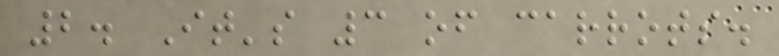2. It's 3 of carrots.
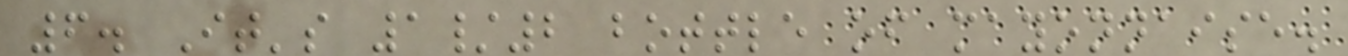6. It's 1/2 bottle of mayonnaise.
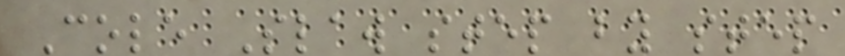Cole Slaw step by step
